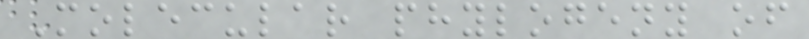Molecular phylogeny of
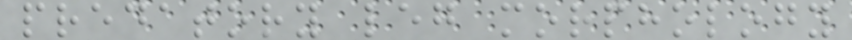predatory leg morphology
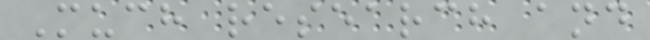Much research and
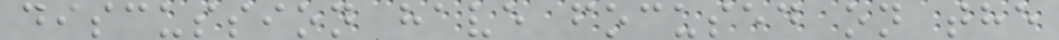discussion have focused on the
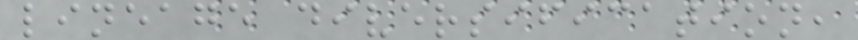lineage diversification,
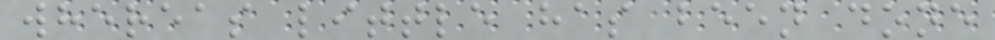whereas little has been done
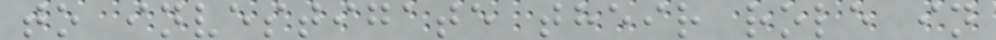to investigate their role in
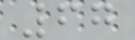67
